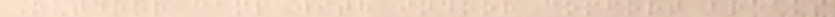Outdoor camp with indoor comfort breaks
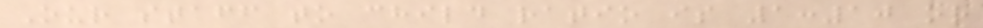Our staff to child ratio is 1:10 or
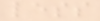less
